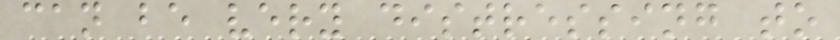can be very distressing to
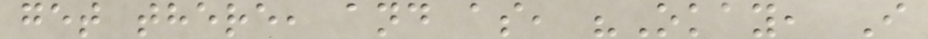get there, and as, "Okay, I
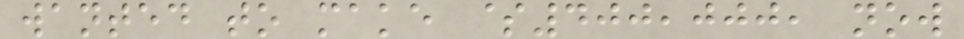wanted to make $400,000, now
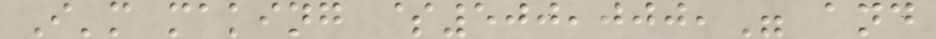I'm making $500,000," and
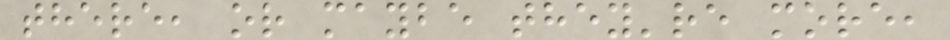there, or maybe they're more,
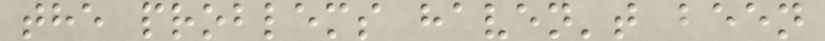the problems haven't been
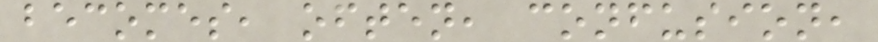becomes, often, confusion,
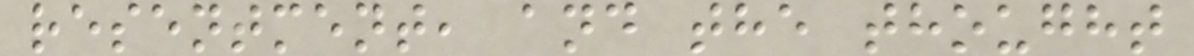resentment, and the thought
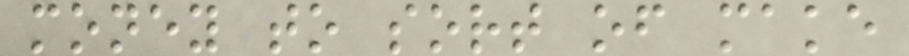money to sort of make
